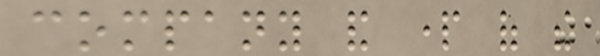company and part of the
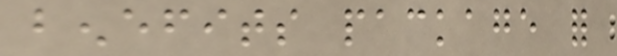benefits package for
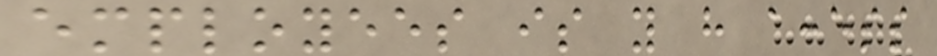employees is you have access
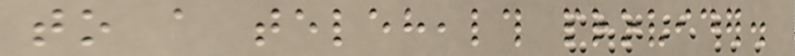to a telehealth provider.
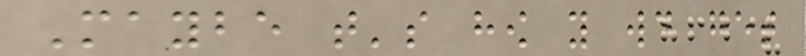Maybe that's how you would get
